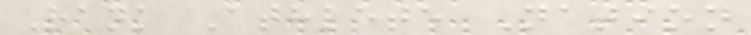Rank Athlete Nation
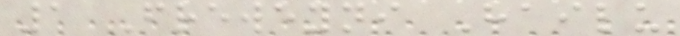1 Freweyni Hailu
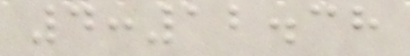4:12.38
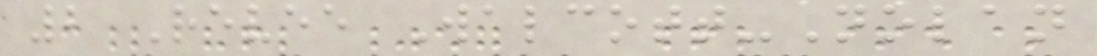2 Revee Walcott-Nolan
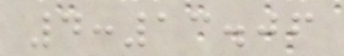4:13.06
